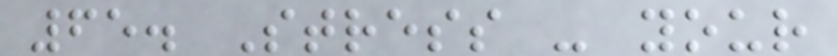65. Stress - your
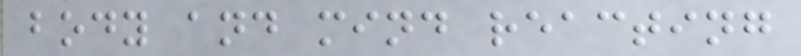body and mind reacting
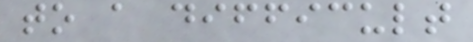to a difficult
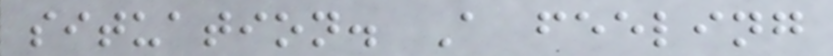situation. A feeling
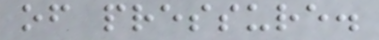of pressure.
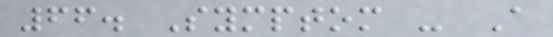66. Symptom - A
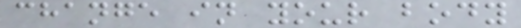change in your body
